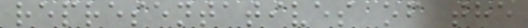representatives of the
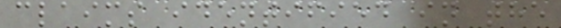claims identified in the
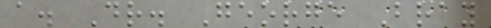a. Dr. George Bray
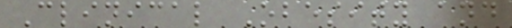Clinical Obesity and
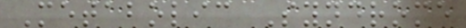Metabolic Syndrome
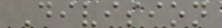Division
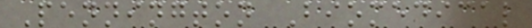Pennington Biomedical
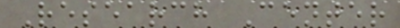Research Center
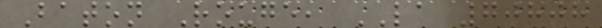Baton Rouge, LA 70808
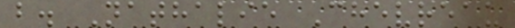b. Nathalie Chevreau
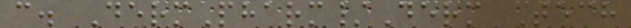c. DermPharm/Derm Tech
